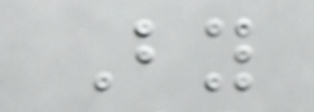By
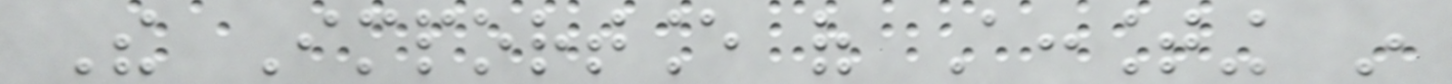The Importance of Accounting in
